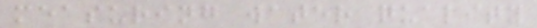measuring water quality
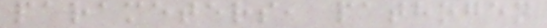parameters, pathogen
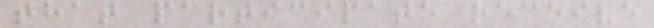that participate receive
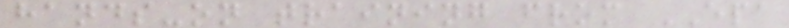hands-on training from EPA
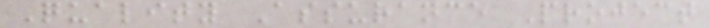Quality Assurance Project
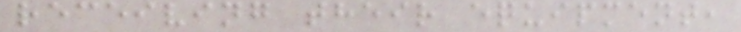receiving their equipment,
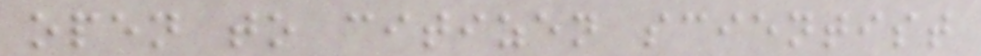open to citizen scientist
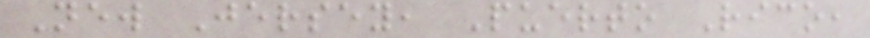New Jersey, Puerto Rico,
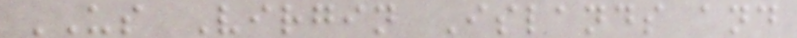US Virgin Islands and
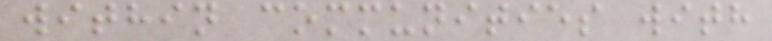within communities with
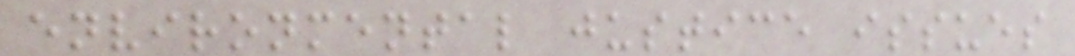environmental justice issues
